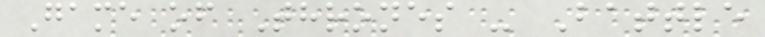Game of Thrones - Battle
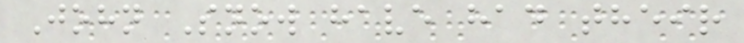John Snow have had their
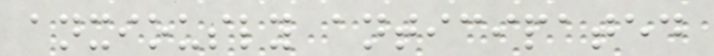anxiously anticipated
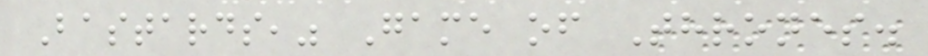Bastards," Game of Thrones.
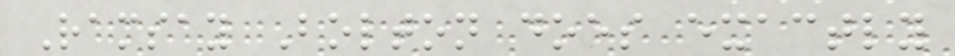Ramsay Bolton does exactly
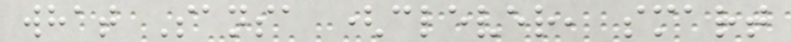what Sansa (clever, smart
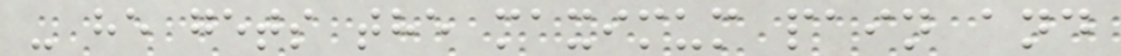- he gets the maximum pain and
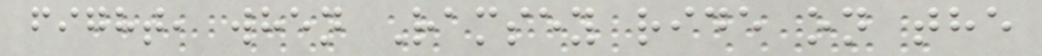fight, when Ramsey ride on the
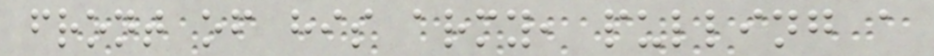front of his army, pulling a
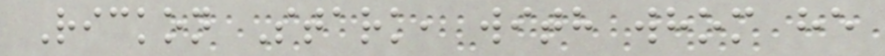Rickon Stark, with whom he
